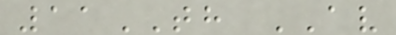11TH AV
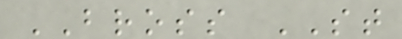BROSS ST
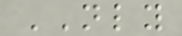NLY
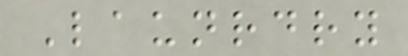Launrdry
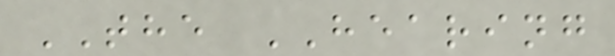THE HEARING
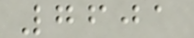7601
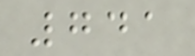741
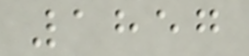1857
